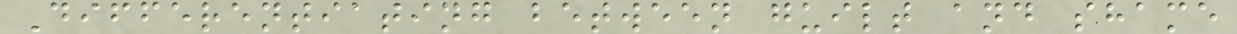Differentiating between guilt and shame
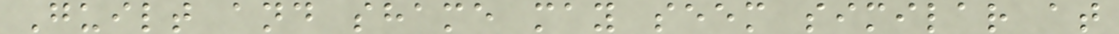Guilt and shame may seem similar at
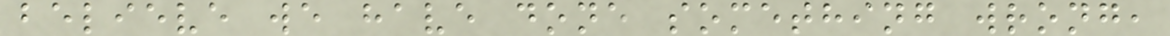believe we have done something wrong,
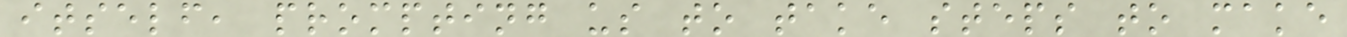itself, prompting us to take steps to make
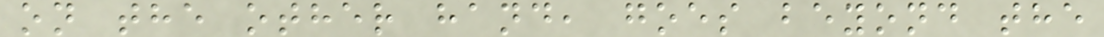on the other hand, goes beyond the
